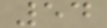54
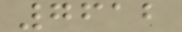7612
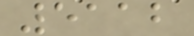5112
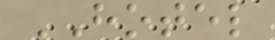HOTEL
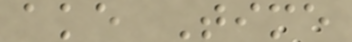ake Time
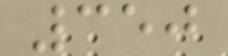350
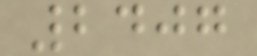2407
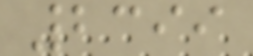2399
